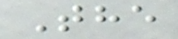The
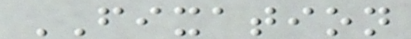FIXATION
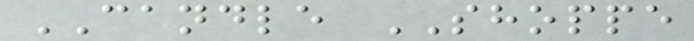CANDLE SHOPPE
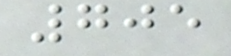705
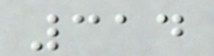314
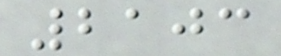2103
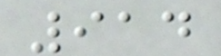914
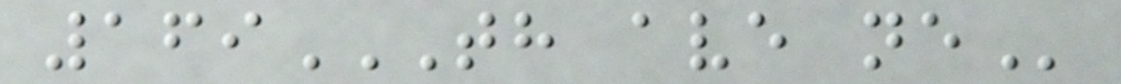169TH AVE NE
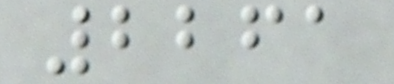2261
